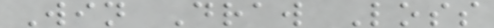Win Draw Loss
